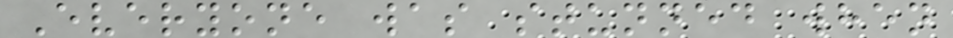Everyone was stunned when
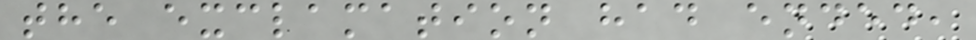the exclamation had ended,
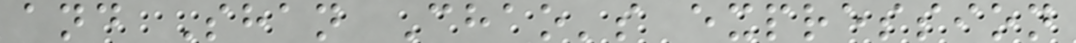and Shan Chao's expression
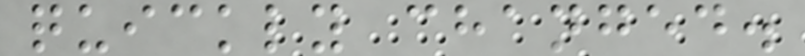quickly changed.
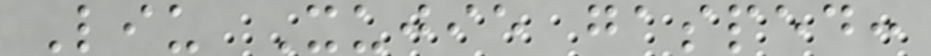Liu Xujie gasped:
